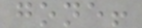gone!
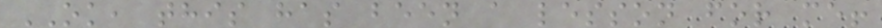OK, this has been a lesson for me!
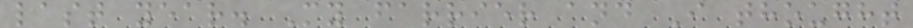last year. My farrier and I thought
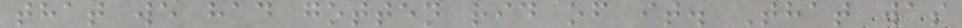that we had gotten rid of it. That was
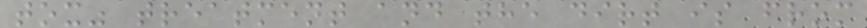tox" treatment and the dirt is from
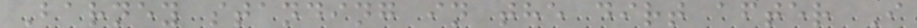Barney standing in the dirt after I
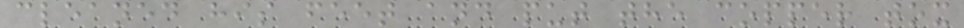cleaned his feet and put the copper tox
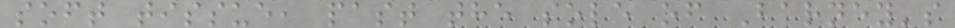soft tissue, past the sole of Barney's
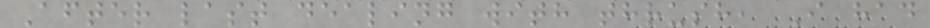After last dealing with thrush, I had
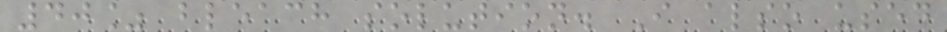40% bleach solution. I also used
